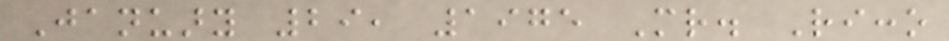January 29, 1975 Mr. Ricco
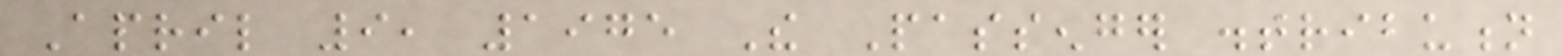April 9, 1975 The Passenger distribution
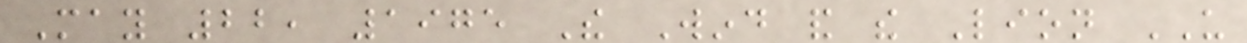May 22, 1975 The Wind and the Lion US
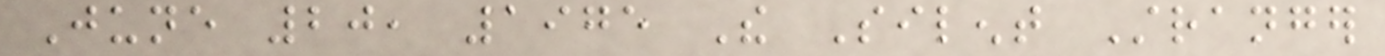June 20, 1975 The Silent Stranger
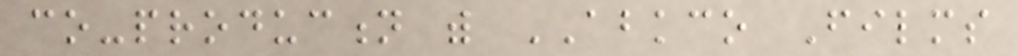co-production with ABKCO Films
